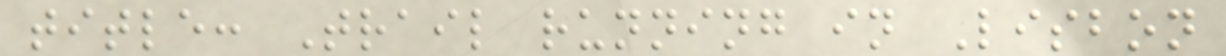title: Trail running in Lisbon
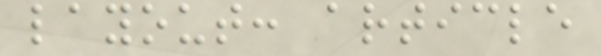layout: article
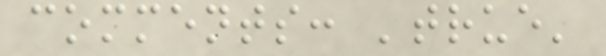comments: 'true'
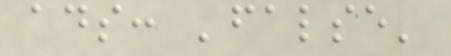ads: 'false'
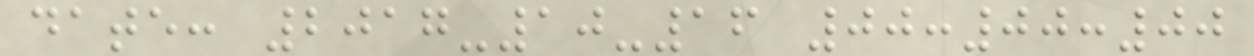date: 2017-10-16 00:00:00
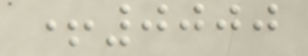+0000
